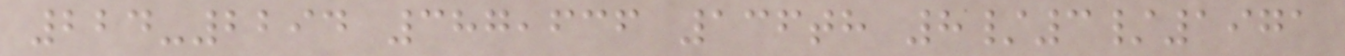224-2294 387,636 136th 8/3/1971
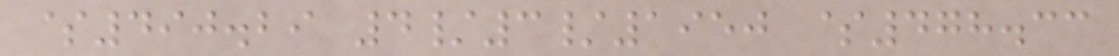$490.29 4/3/1950 $478.33
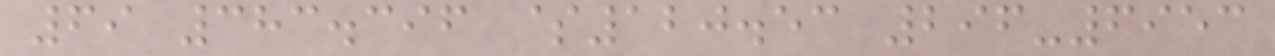69 383.396 $120.53 296-6953
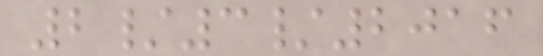2/3/2016
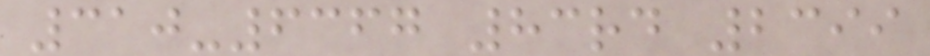310-6367 83rd 2399
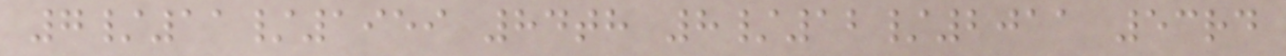7/11/1959 84th 8/12/2011 53rd
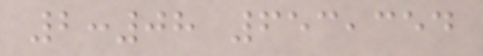2:08 653,354
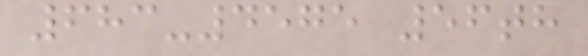683-4575 56th
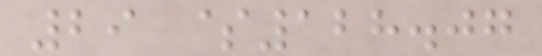29 $128.07
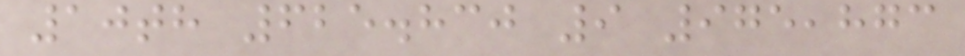10th 625.830 9 975,873
